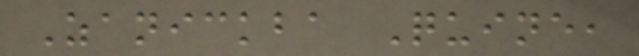Zanickba Quine,
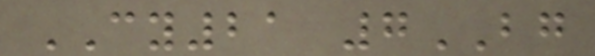CY21 7BG
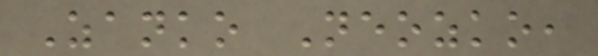Zanko Neozko,
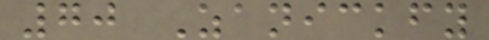70 Zanickfy
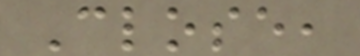Close,
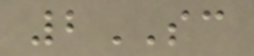2SC
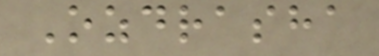Ozdrasha
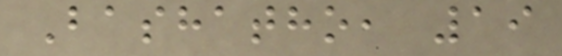Bashatho, 19
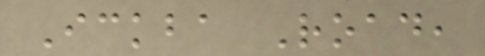Ickba Road,
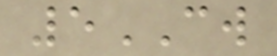5CW
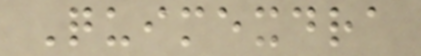Quimexdra
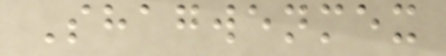Shagwenmex
